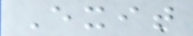Exit
